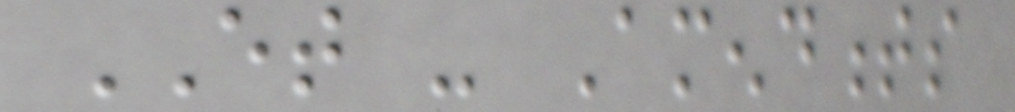ET - Amendments
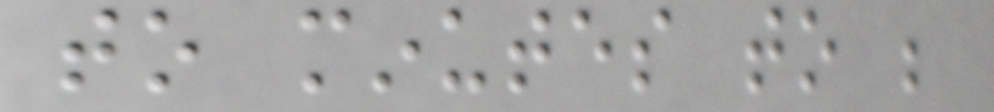to minutes to be
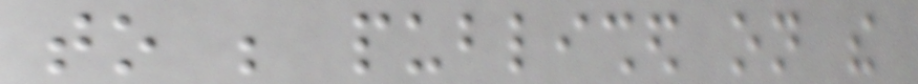to be published on the
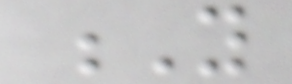Y
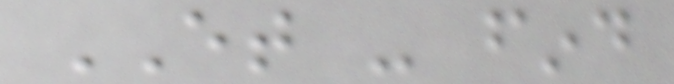ET - find
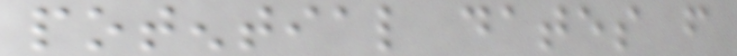potential dates from
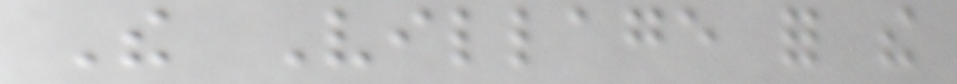The Village for the
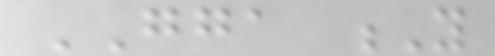GGA Y
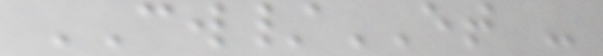CW/ET -
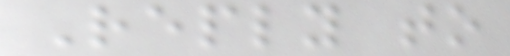Reply to
